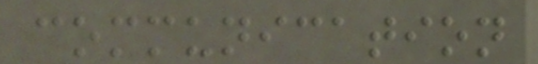communication
